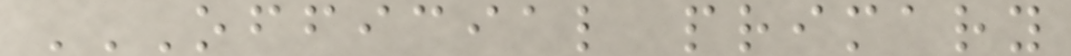OFFICIAL PRIMARY
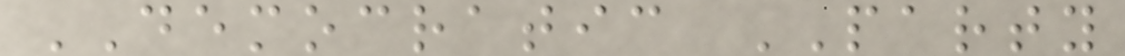DEMOCRATIC PARTY
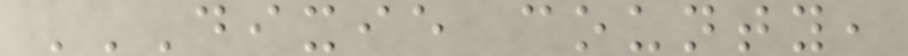DIXIE COUNTY,
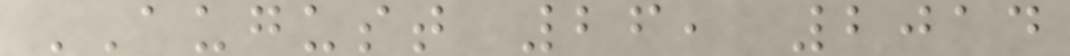AUGUST 26, 2014
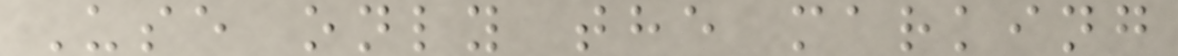Use only the marking
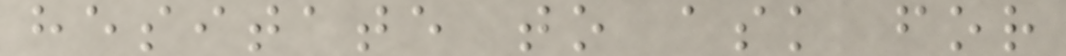hesitate to ask for
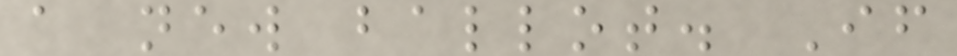a new ballot. If
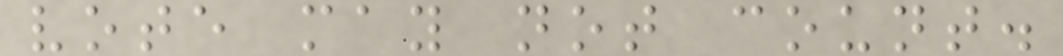vote may not count.
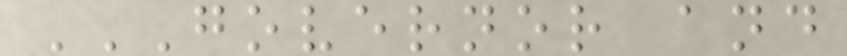GOVERNOR AND
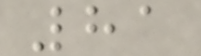81
